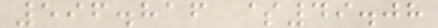596.816 $49.08
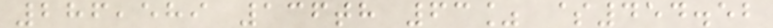286,589 136th 63% $454.52
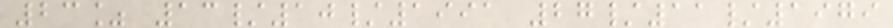23% 13/10/1991 27/11/1979
